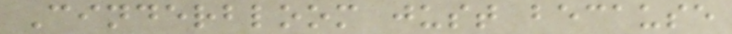Cinderbloom just because
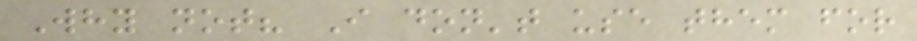Why not? I don't use them for
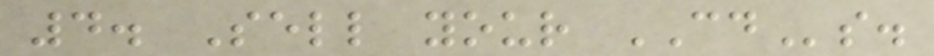4. Sell your CDs.
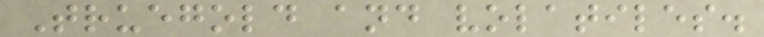Truegold and volatiles.
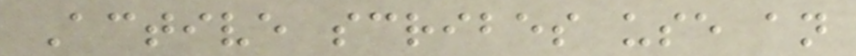Active scribes use an
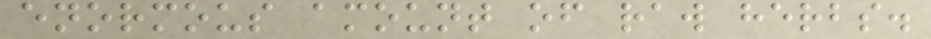enormous amount of raw herbs.
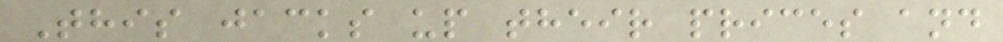This jacks up their prices and
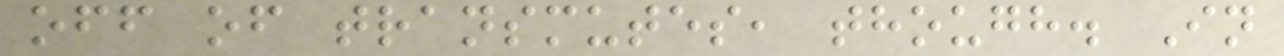off of transmutes, though. In
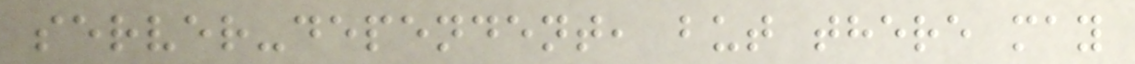server-dependent, but there may
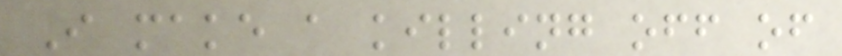I make a killing off of
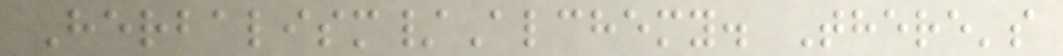Herbalism/Alchemy. There's
